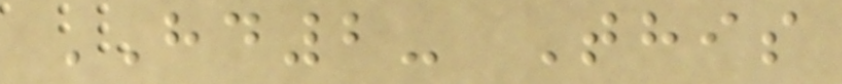HD2- This
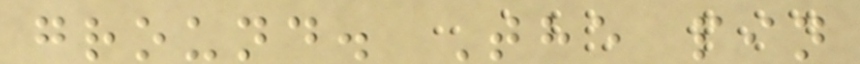ground. The pin
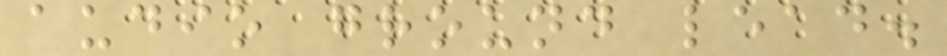audio ground lead.
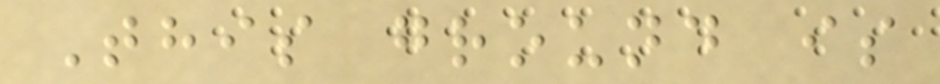This ground is
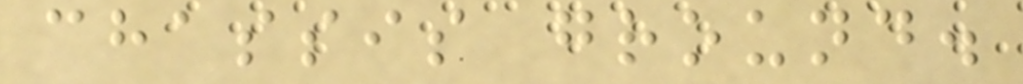chassis ground.
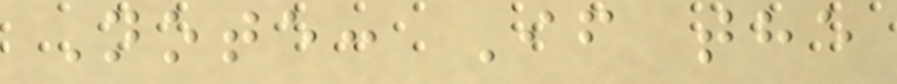Note: If the
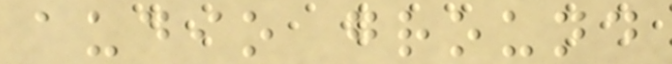audio ground
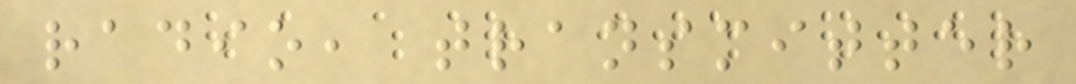radio, transmitter
